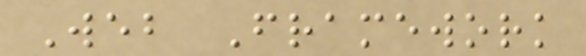Web Framework
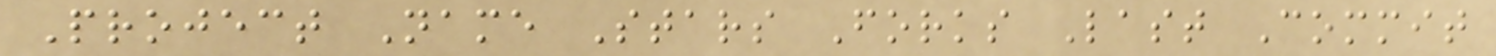Project Name Stars Forks Last Commit
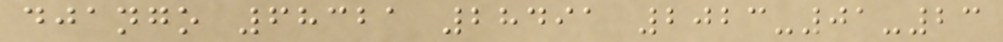django 68321 28491 2023-01-23
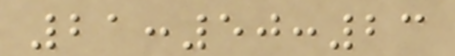21:50:23
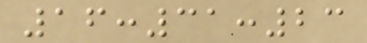16:31:23
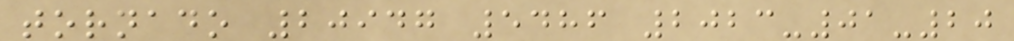tornado 20947 5486 2023-01-20
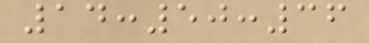14:50:36
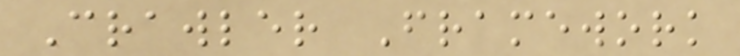Crawler Framework
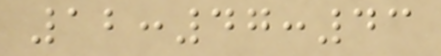12:47:43
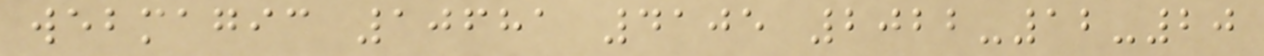webmagic 10681 4105 2022-12-20
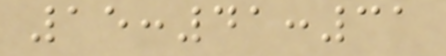15:41:31
